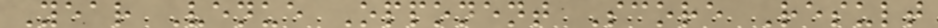Year Venue Opponent Score Result
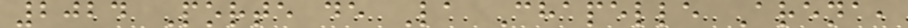2024 Porte de La Chapelle Arena,
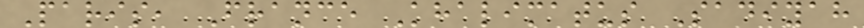Paris, France Khalimatus Sadiyah
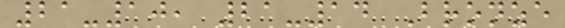21-10, 21-14 Bronze
